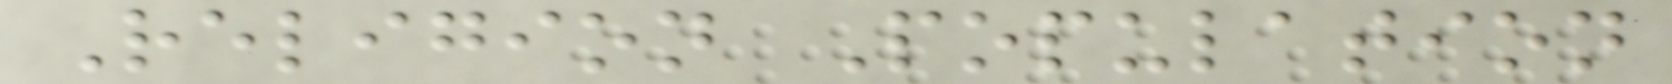Religion Population
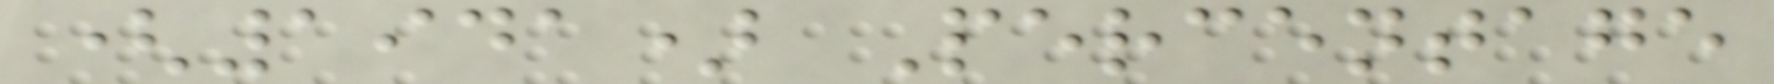(1941) Percentage
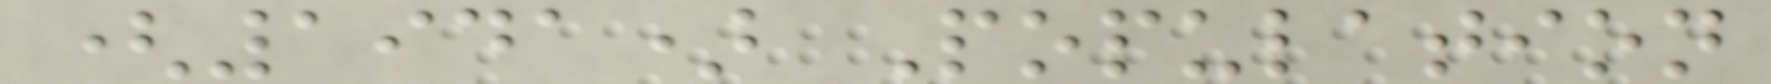(1941) Population
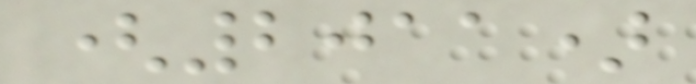(2011)
